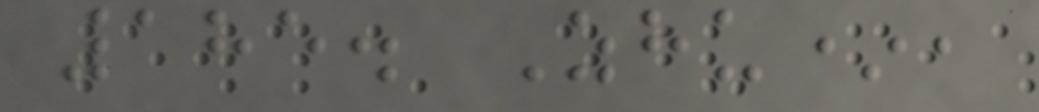185. Zhu*,
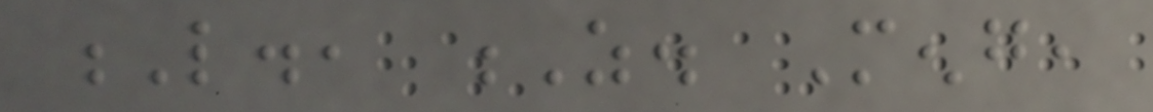L., Z. Meng,
